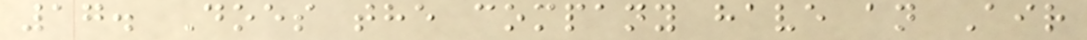17. Does the company have an Air
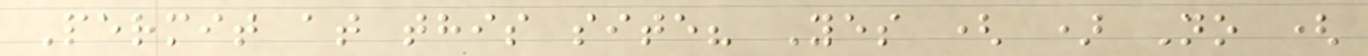Permit at this site? Yes ( ) No (
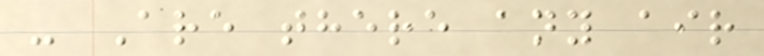- Are there any air
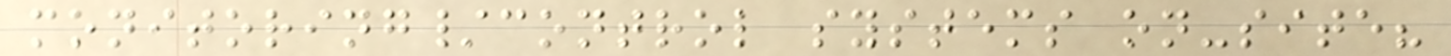monitoring/control systems on-site?
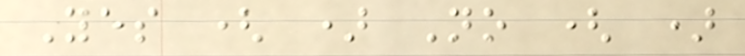Yes ( ) No ( )
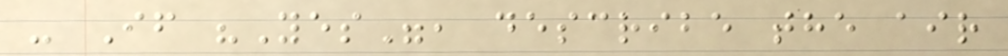- If "Yes", describe the air
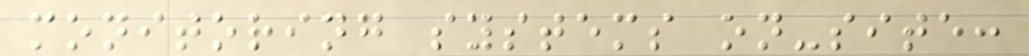monitoring systems on-site:
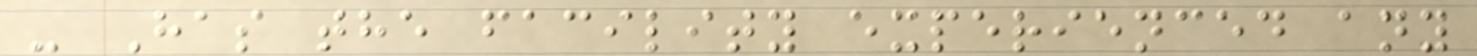- Has the facility experienced any
